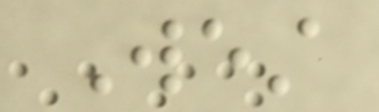West
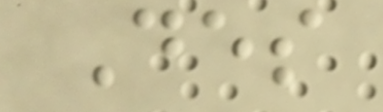Des
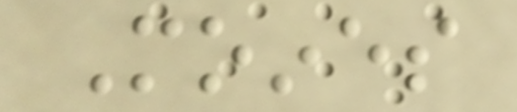Moines
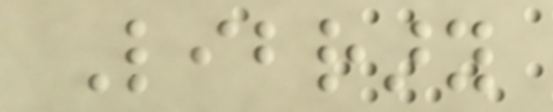Library
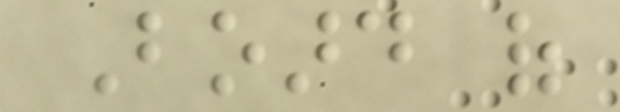Board of
